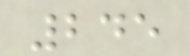245
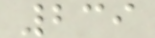239
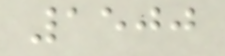1500
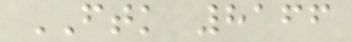FTK 8166
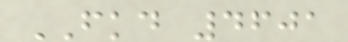FKD 4601
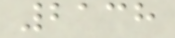2138
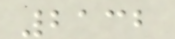2132
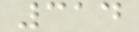314
